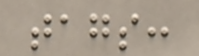tags:
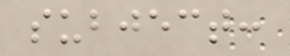subject:
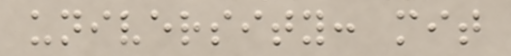university: mit
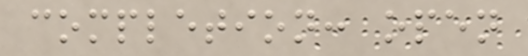completion: open
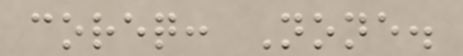coreq: None.
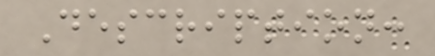Description:
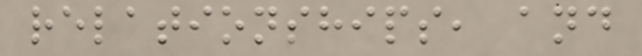relationships, and
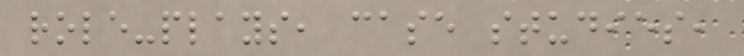role-plays, case studies,
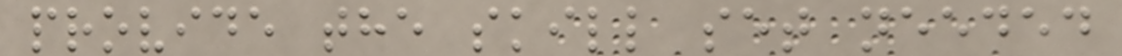provide the skill set needed
